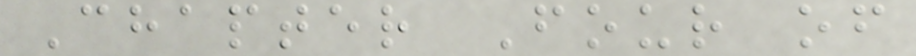Chapter Four of
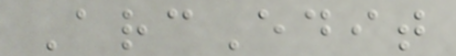ArcEdit
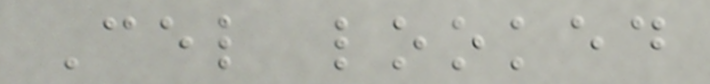Cel looked
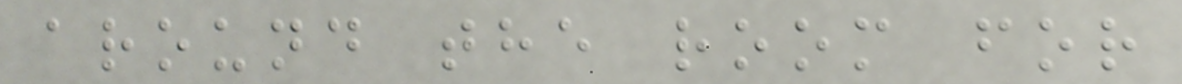around the room for
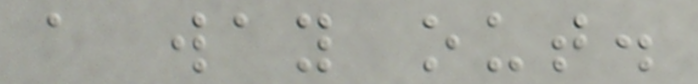a way out.
